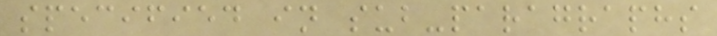specified in sub-paragraphs
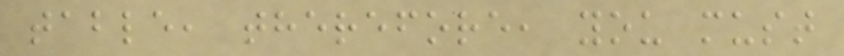table, therefore, you must
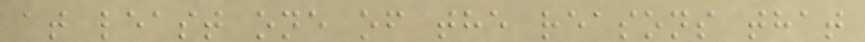at least one of the reasons that
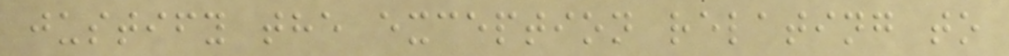justify the exception relating to
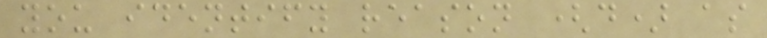you identify reason (d) as
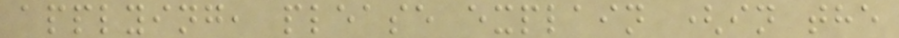applying, please explain (in the
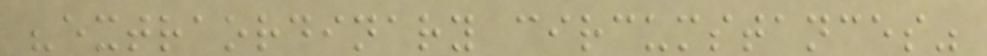"extraordinary circumstances"
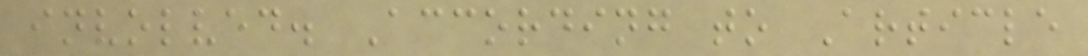involved. According to Article
